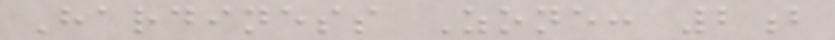Hardiness Zone: 2b
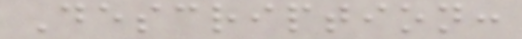Description:
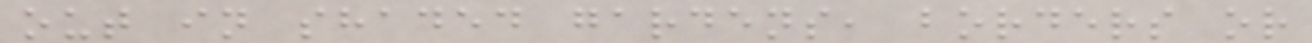out in shaded gardens, borders or
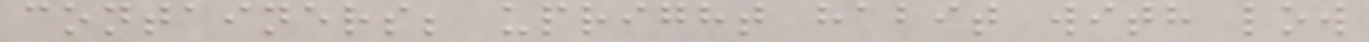containers; upright habit with low
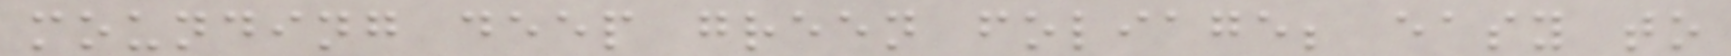mounding deep green foliage; easy to
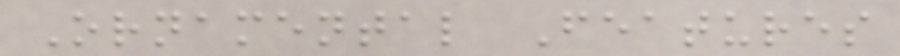Ornamental Features
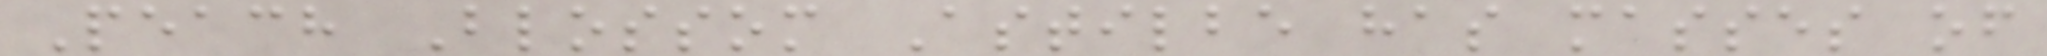Peach Blossom Astilbe has masses of
